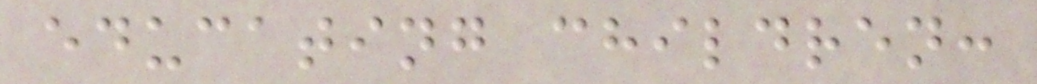educating children:
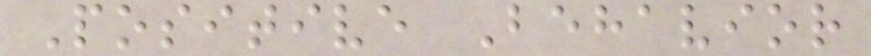Positive Behavior
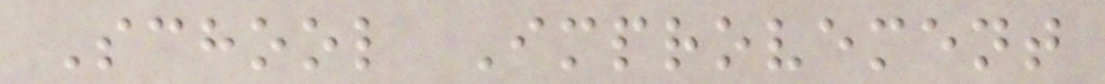School Improvement
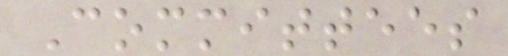Committees
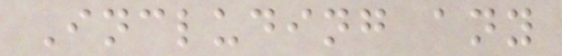Including any
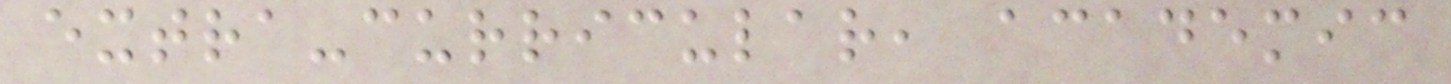extra-curricular, academic
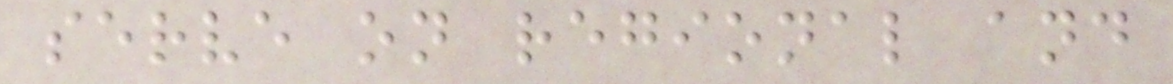serve on regional and
